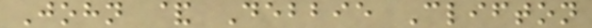John & Debbie Clifton
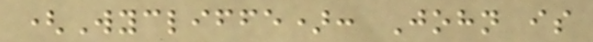(Wycliffe): John is
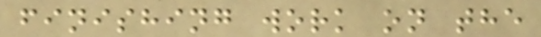finishing work on the
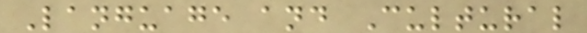Language and Cultural
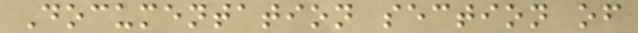Documentation section of
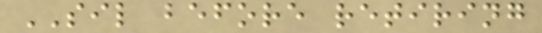SIL before retiring
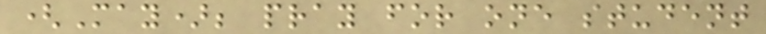(May); pray for one student
